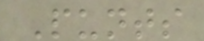Punts
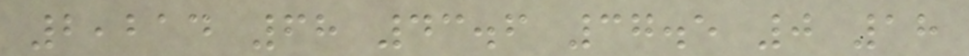2,214 68 43.6 37.5 0 18
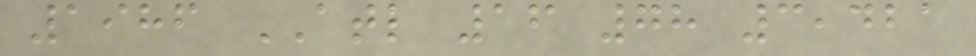1986 ATL 16 78 3,421
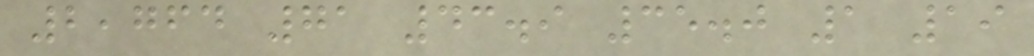2,764 71 43.9 35.0 1 19
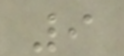9
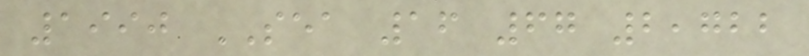1990 SEA 16 67 2,722
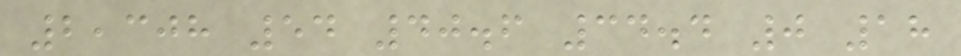2,308 54 40.6 34.4 0 18
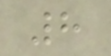8
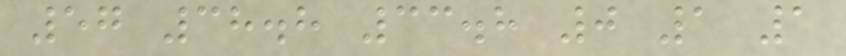57 38.8 33.8 0 1 1
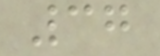37
